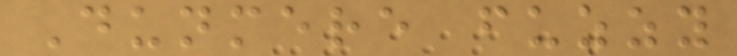Dunmere fuzzy
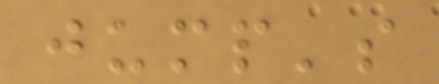jump's
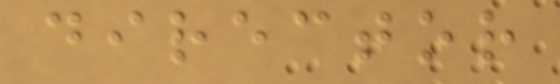director
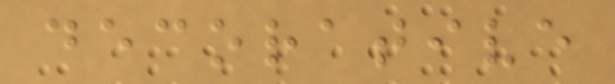decorative
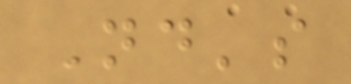Nd's
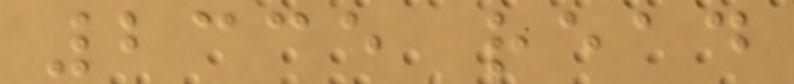2335 read
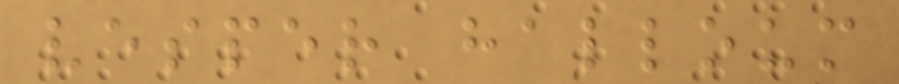vesper halloum
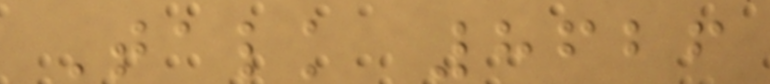Talk 8626
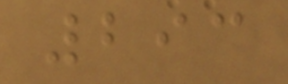293
